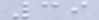39
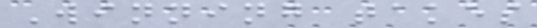Winning takes
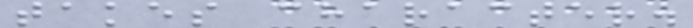takes character.
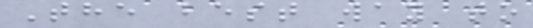The best way to
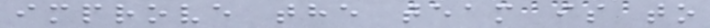improve the team is to
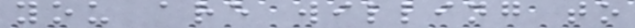you are willing to
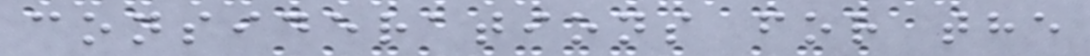considerations for the
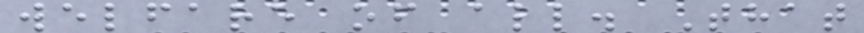welfare of all. That
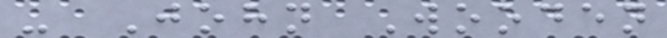- John Wooden
